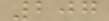207
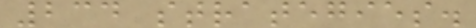234 strategies.
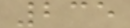235
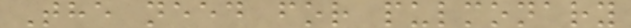The need for pulmonary
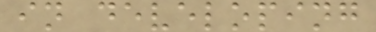in developing
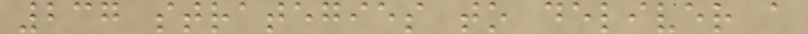237 strategies to deliver a
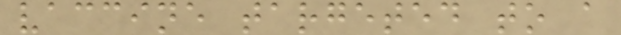vaccine targeted to a
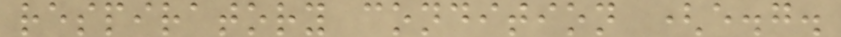respiratory condition (e.g.
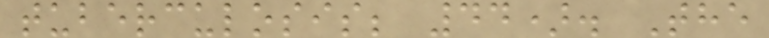tuberculosis; 44). The
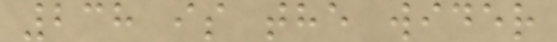238 is the wider
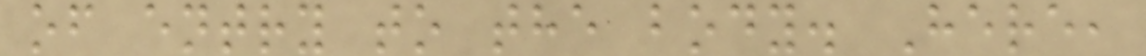of entry to the body. Here,
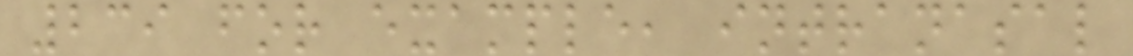239 for example, intranasal
